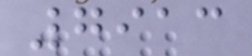7913
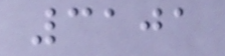3101
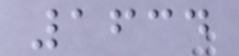1634
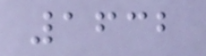1632
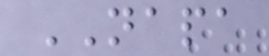NAPA
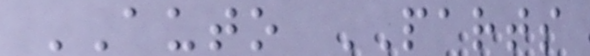AUTO PARTS
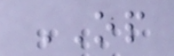OP
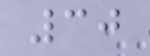30
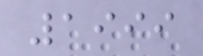1999
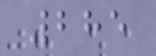285
